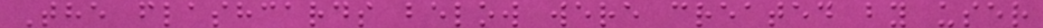The flashcards below were created by user
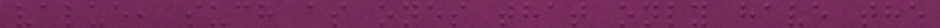value, such as ones that only have the
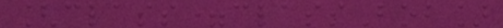[class=classBob]
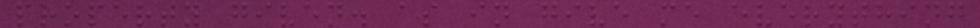property given. as in give me everything
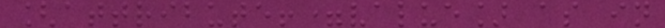[attribute!=value] as in
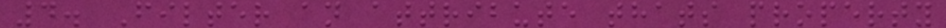4. Filter an attribute thats property
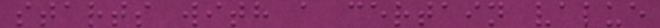starts with a certain value
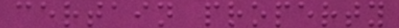certain property
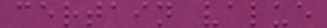certain value
